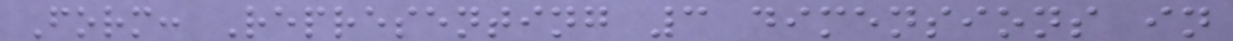Form: Representing 3 dimensions in
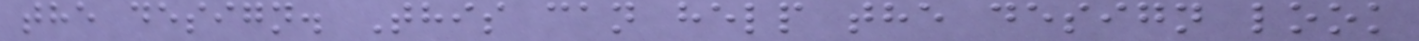the design. This can help the design look
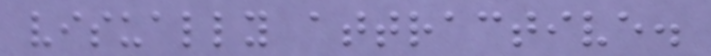visually attractive.
